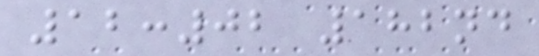12:02 182nd
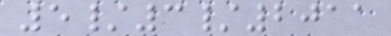5/3/2011
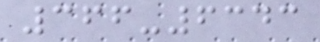366-6343
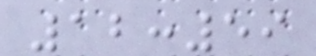12:59
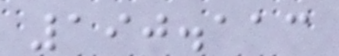190.113
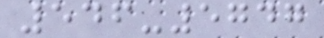546-5747
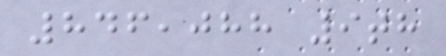846,088 9th
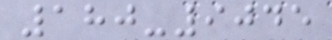180-9045
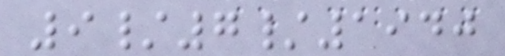9/7/1940
